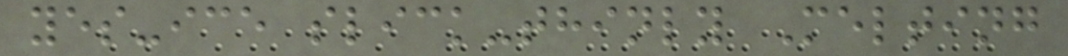yes-ice slick-thinly Melting
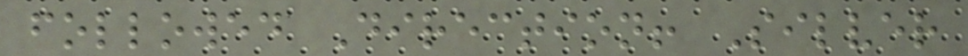followed Direction! Silver
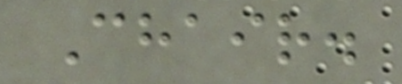Chair.
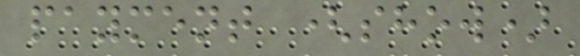payment (show)
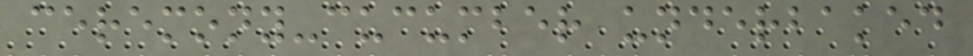ceremony-cucumber underbaked
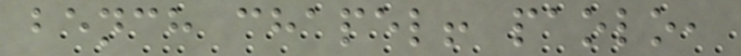bench chapel! paolo,
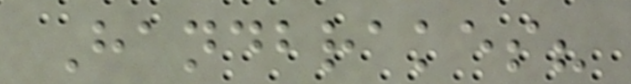Handbrakes?
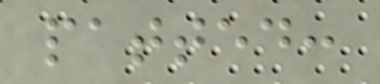patted:
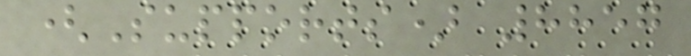(Supports) 8857
